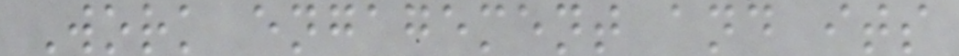Work engagement and its
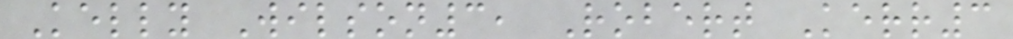Kelly Wilson3, Robert Kerr3
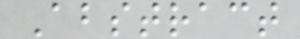Abstract
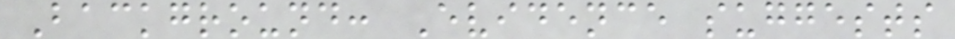Background: Evidence suggests
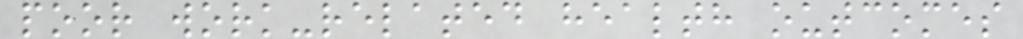poor work-related health outcomes
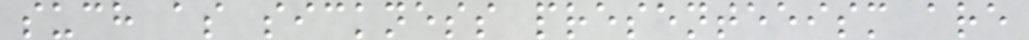such as sickness presenteeism are
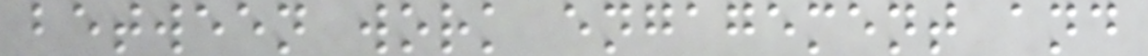between work engagement and
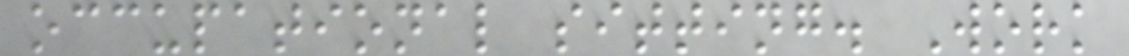occupational sitting. Work
